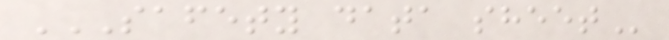SAFETY DATA SHEET
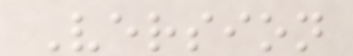Version
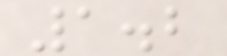1.2
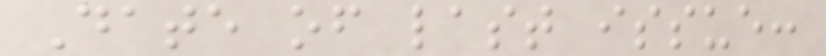Date of last issue:
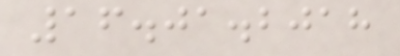16.01.2018
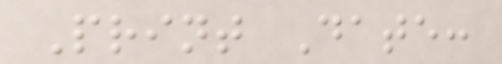Print Date:
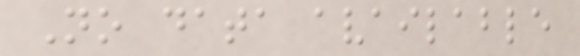No data available
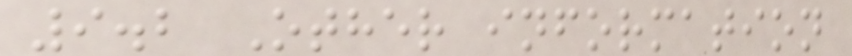9.2 Other information
